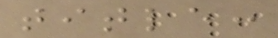title:
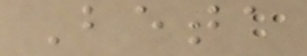Beta
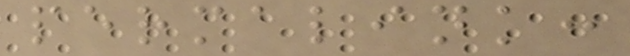permalink:
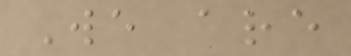We are
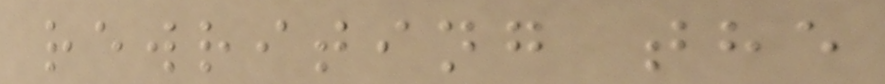rewriting the
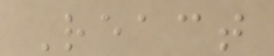React
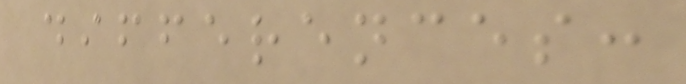differences:
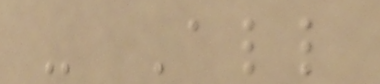- All
